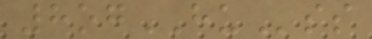8ogHUss
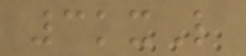3kxL
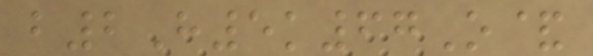b2H5k67O&
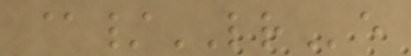@/LRe
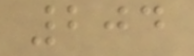204
